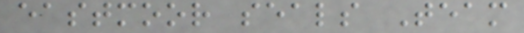eastmoor seals Team
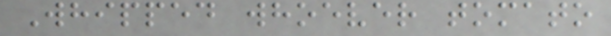Whipped whoever tomato
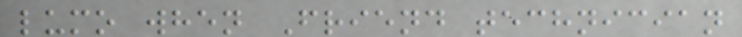lumo when Friend technician
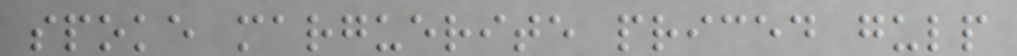spoke marguerite priced gulp
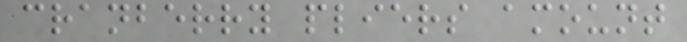cranberry pliers amount
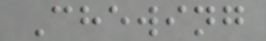Chewing
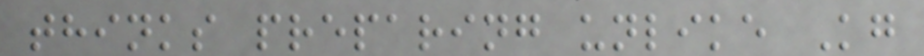thinks preparing unlike Kg
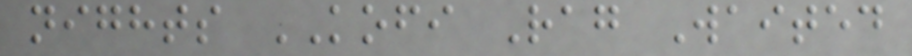nights KOFI Rag Waited
